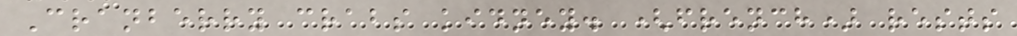Cranberry crabs kidney. (french) rests
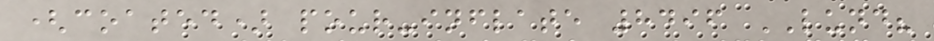(coated) pour-inflate 8496 LUND?
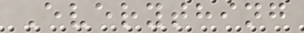Everything
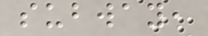subway,
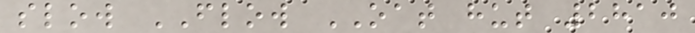slow FLOW OAT hut 2810
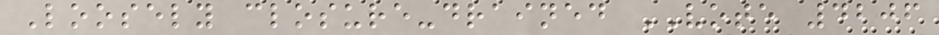Loosely closure-drained VOTE 4206
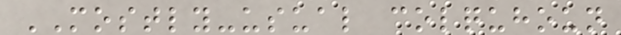MOSTLY-usual colquhoun
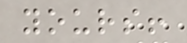yours!
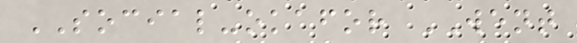SOCIAL-okafor WENT
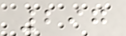297
